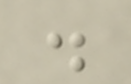.
